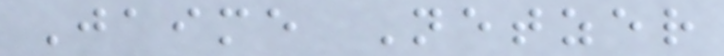Jaime Netzer
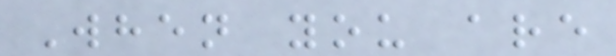When you are
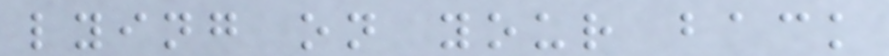lying on your back
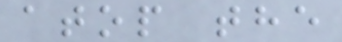atop the
